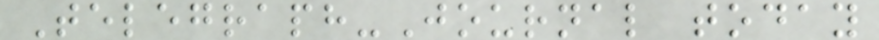Telegraph-Journal today
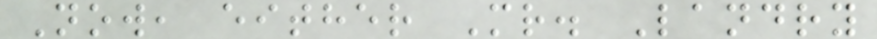Now, either Mr. Landry
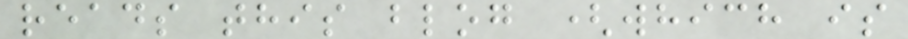reads this blog (which is
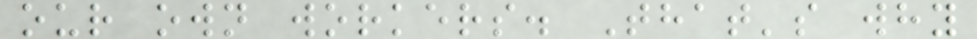our own workers. That's why
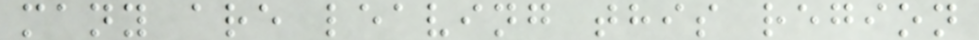many are leaving this region
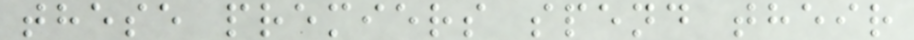these premiers spend their
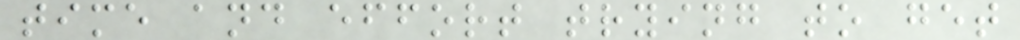time and effort trying to get
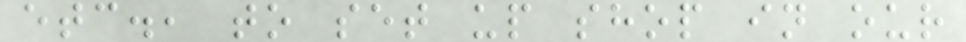etc., to set up shop in our
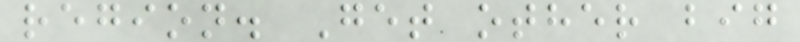region. Get other big
